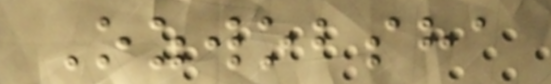Ozwobsha
